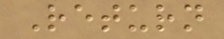Return
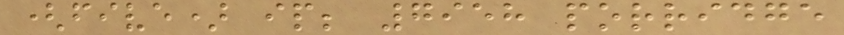(five) ip; 7958 porridge
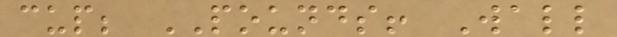cup; POUNDS! Wall
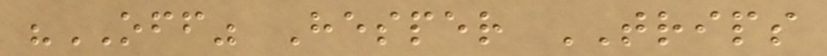"OFF" Hesper TRIPS
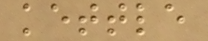kettle
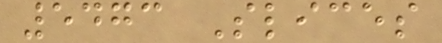5473 Slices
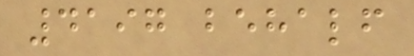4197 behalf
